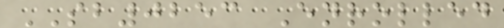SB0253 Enrolled
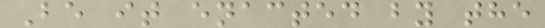Be it enacted by the
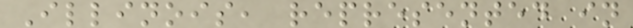Illinois, represented in
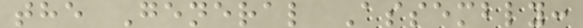the General Assembly:
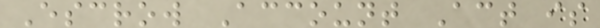Escrow Account Act is
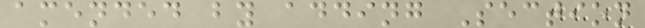amended by adding Section
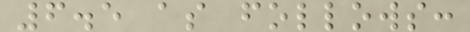6.5 as follows:
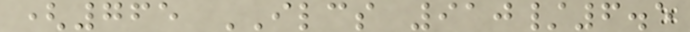(765 ILCS 910/6.5
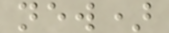new)
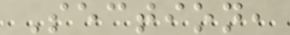Section,
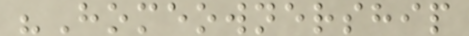"Homeownership
